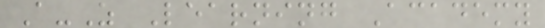A-Z Learning Academy
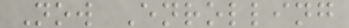Now Enrolling
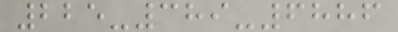225-389-6886
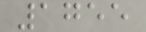1755
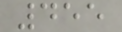455
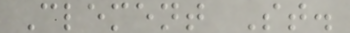Clement St.
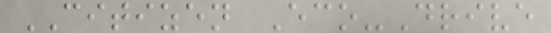CITIZEN Eco-Drive
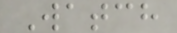Watch
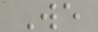We
